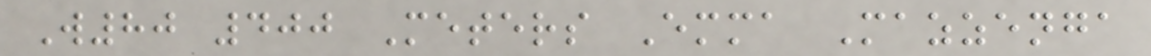W80 400 Meters Emma Mazzenga
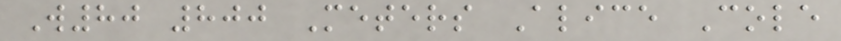W80 800 Meters Alice Cole
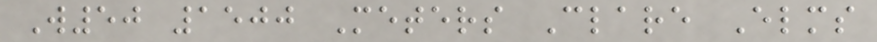W50 1500 Meters Clare Elms
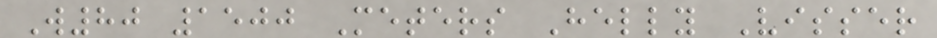W80 1500 Meters Helly Visser
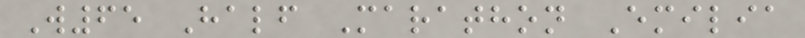W65 Half Marathon Emilia
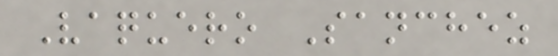Vaquero Sanchez
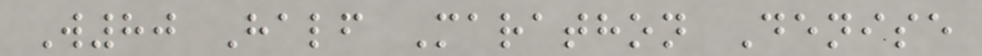W80 Half Marathon Denise
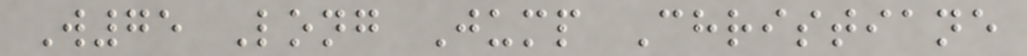W75 Long Jump Christiane
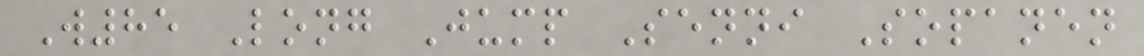W85 Long Jump Senni Sopanen
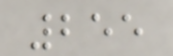255
